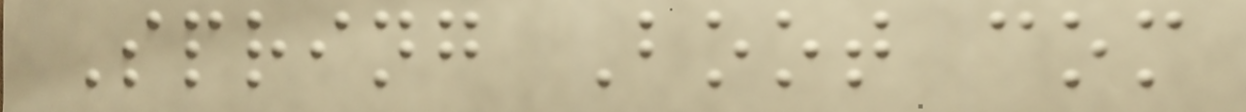Spring Boot com
